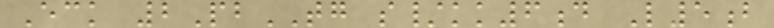Eck 2PbTG s/kk6d L5b
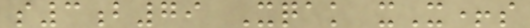s3b79 Xqak xX+s
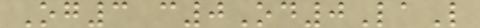Og3 c0Od0LaL
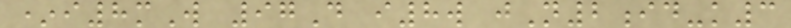*i8mW 97D i8w jN2id-k3
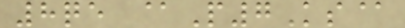8qe @P7Ks@
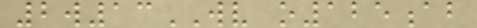2w13WV o125ab
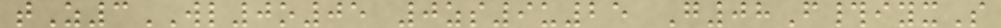tZ3WL0o05 0zs9u25 G08F#iyxS
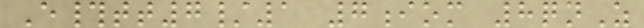E#tt7/1 7iom 8qnZ
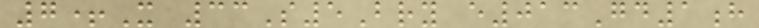7+X 33S5Bry e013Gd1h
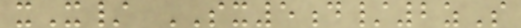xX/ SX5d/2zS
